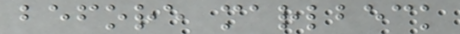before marlbeck
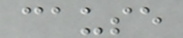cause
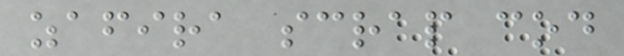zafira scrap cod
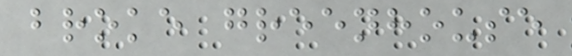broke greenhouse
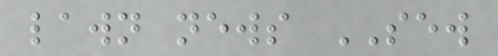lawn news SEW
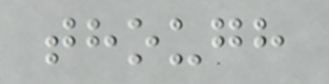though
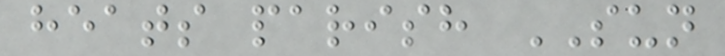heats parish SUN
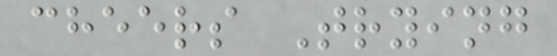cheers Trying
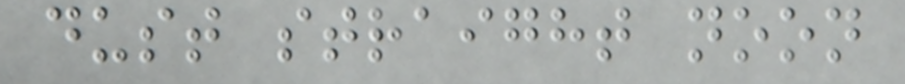dust straight noon
